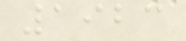1923
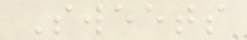Sweets
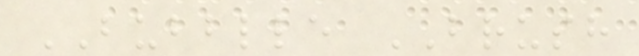BUBBLLE BRUSH
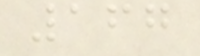167
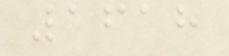1618
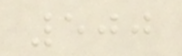500
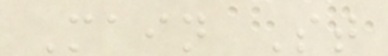Main St
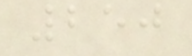250
